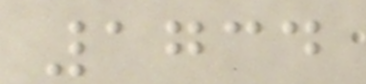1734
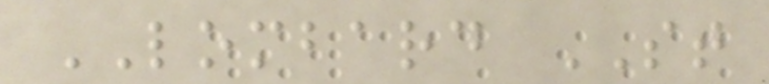LOMBARD ST
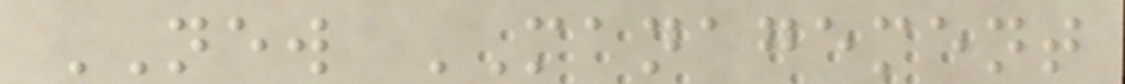NEW MANAGEMENT
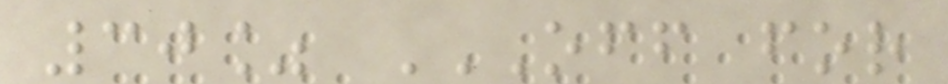30% OFF FOR
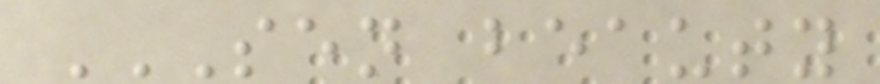SEN BEAUTY
